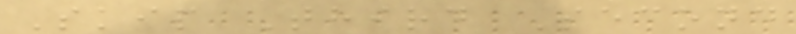Skip Third Second
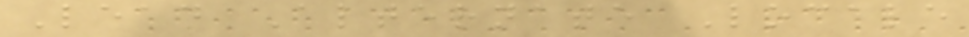Lead Alternate Locale
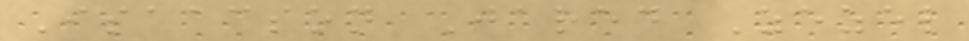Isaacson Jared Zezel
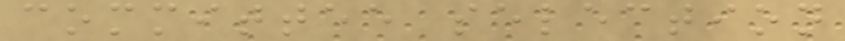committee selection
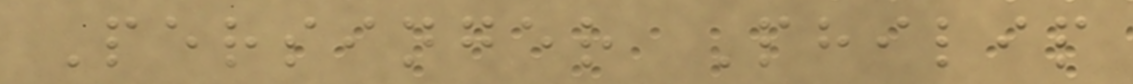Persinger Philip
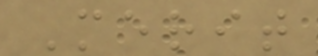Merit
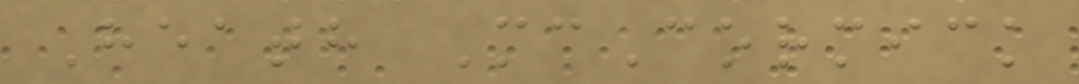Heath McCormick
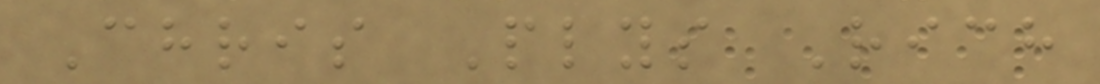Chris Plys Rich
